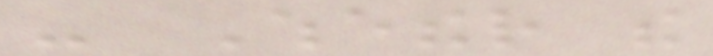- Whether the
